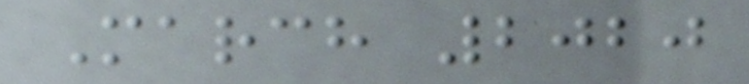March 2020
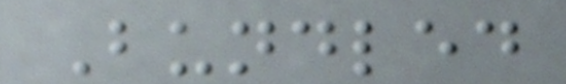Bundled
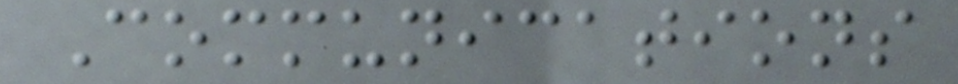Communications
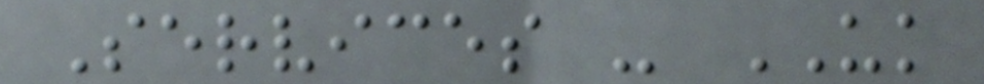Services - UK
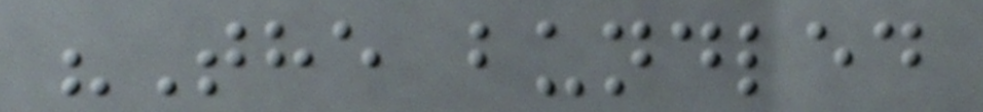"The bundled
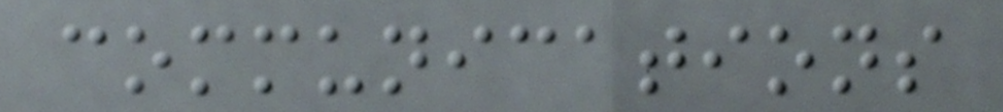communications
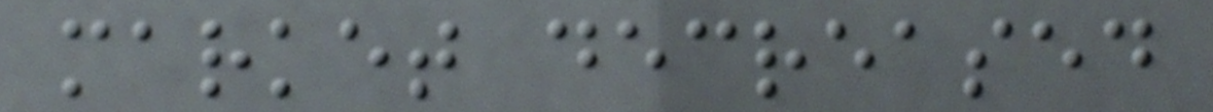market decreased
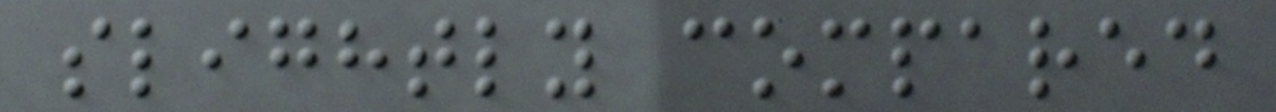slightly compared
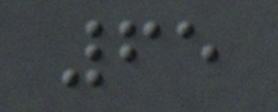65
